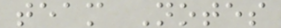team Notes
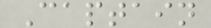Captain
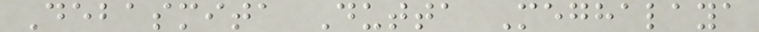Debasmita Dutta Meghalaya
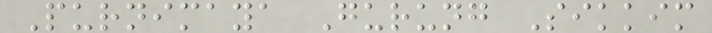Purnimaya Gurung Sikkim
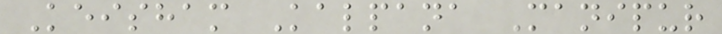Keisham Kalpana Manipur
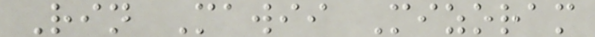Rin Mawii Mizoram
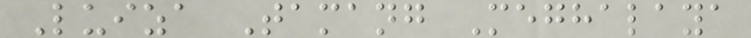Luiza Tamang Meghalaya
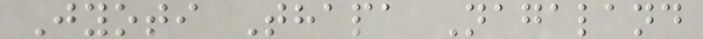Jyoti Thapa Nagaland
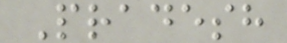Pradesh
